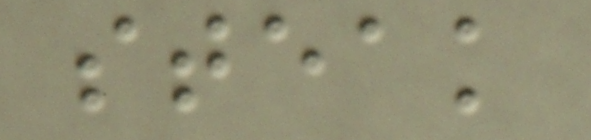steak
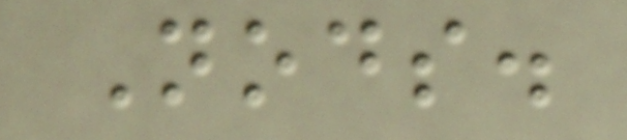Nods.
